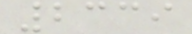2339
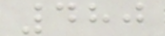480
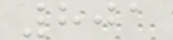801
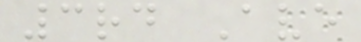3rd Ave
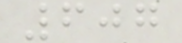607
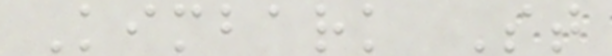Kimbark St
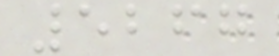5267
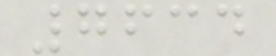7634
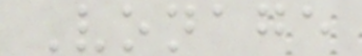Vonage
